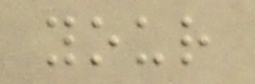your
